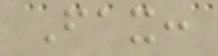Fax:
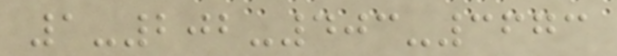1-202-403-3673
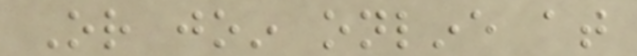Or join online at
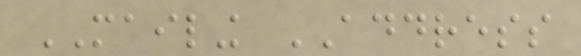MAILING ADDRESS
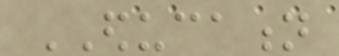EDUCATION
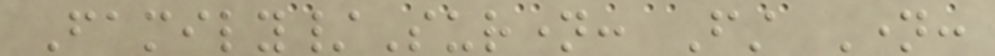Family/Surname: First Name:
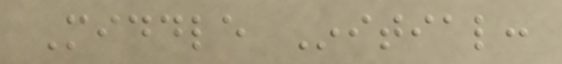Middle Initial:
